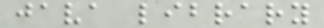java library
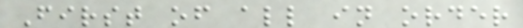First of all in order
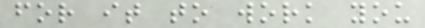for it to work you
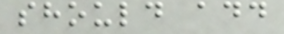should add
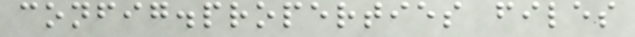config.properties files
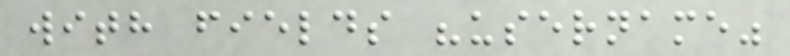with fields "username"
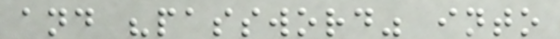and "password" into
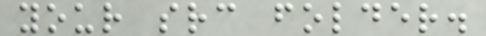your src folder.
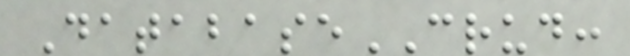DatabaseCRUD:
